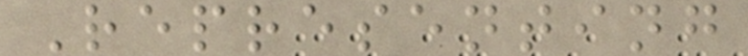Representing
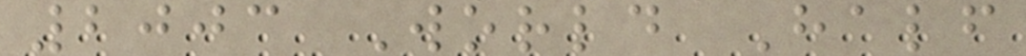2003 World Half
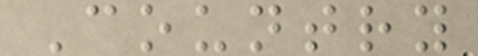Country
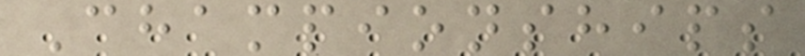Championships
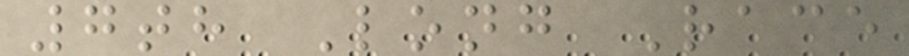7th Long Race
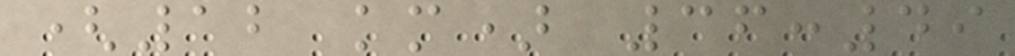(12 km) 36:49
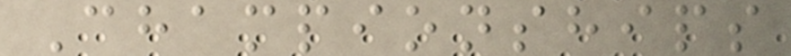Championships
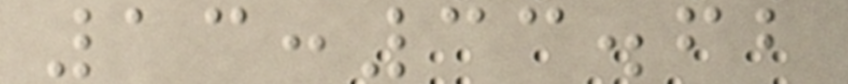13:33.62
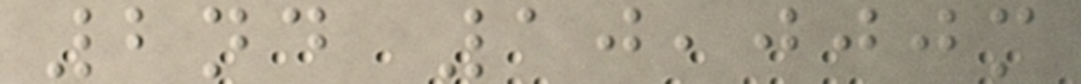2nd 10,000m
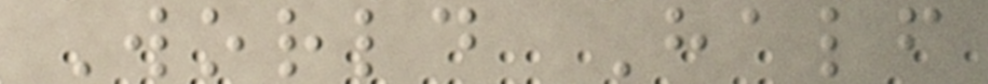World Half
